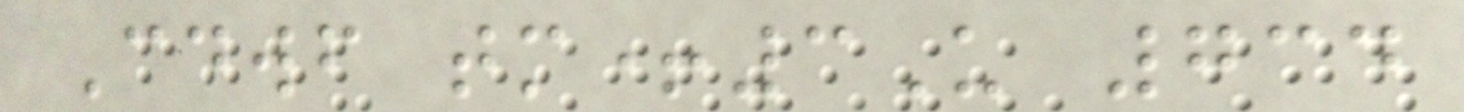Cdwf tm+3U 734
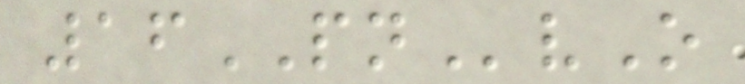16PNvO
